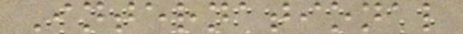International
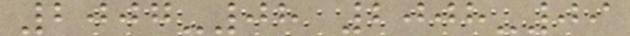2007-08 2008-09
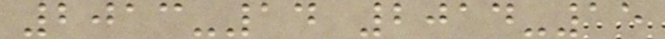2013-14 2014-15
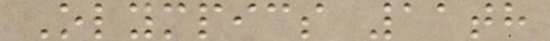Olympics 11th
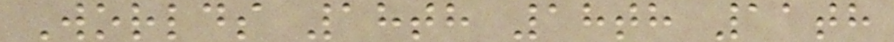Worlds 18th 18th 11th
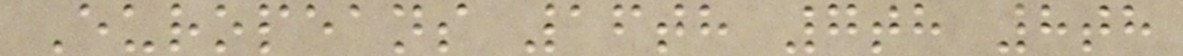Europeans 16th 7th 8th
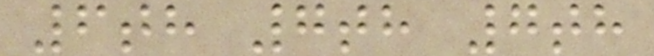6th 7th 7th
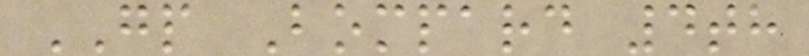GP Bompard 4th
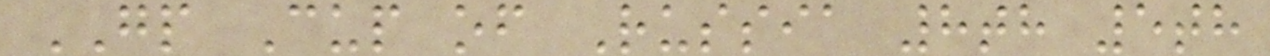GP Cup of Russia 8th 5th
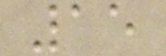15
